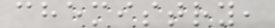chemistry,
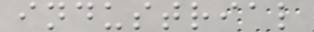industrial
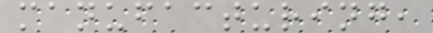manufacturing,
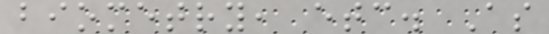biometry, etc. As
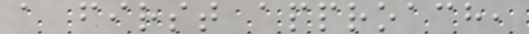a first approach,
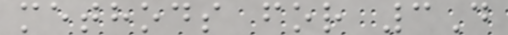methods for 3D
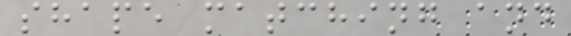shape matching and
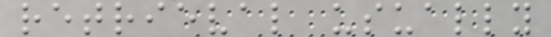retrieval usually
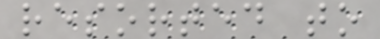resorted to
